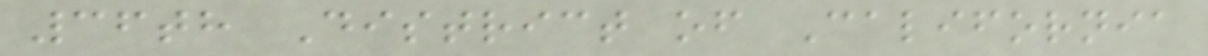36th District of California
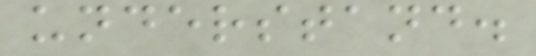understand.
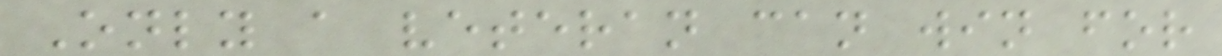Only a veteran can win for
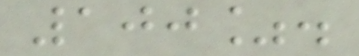100%.
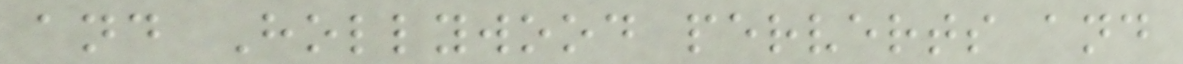and Hollywood perverts and
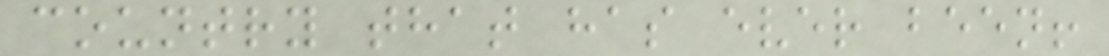country that has ever been!
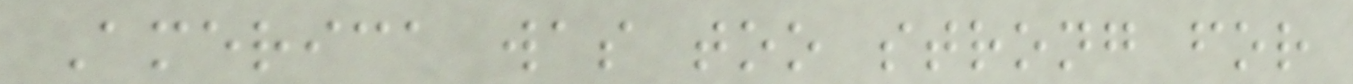America was too strong for
